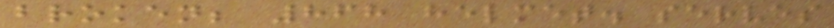broken; 868 helmet. serves
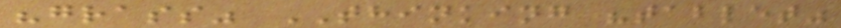"grass" THINKING "tablet"
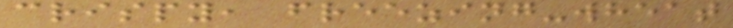crispy, freezing-wheat
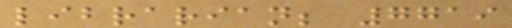librarian; 7719
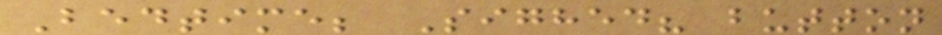Bedtime; Sighed? button
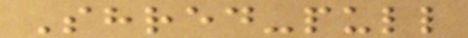Shred-pull
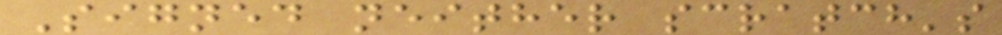Signed neither scratch's
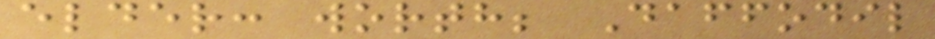elder: worth; Daffodil
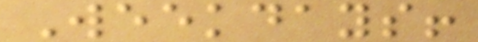Weekdays!
